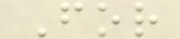For
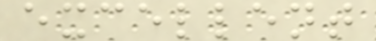excellent
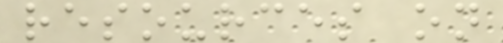resources on
